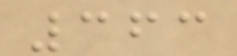363
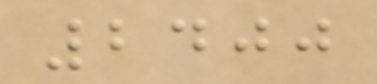2400
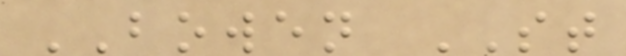BOWEN ST
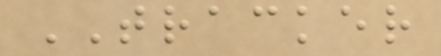TRACKER
